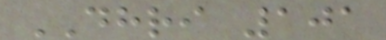DHRI 101
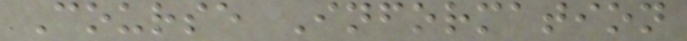Course Information
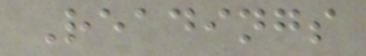Readings
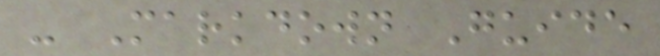- Markdown Guide
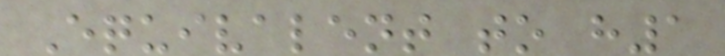Equivalent to h1
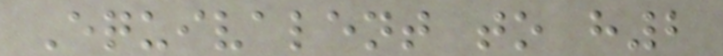Equivalent to h2
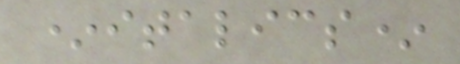*italics*
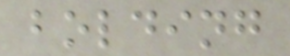bolding
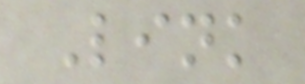Link
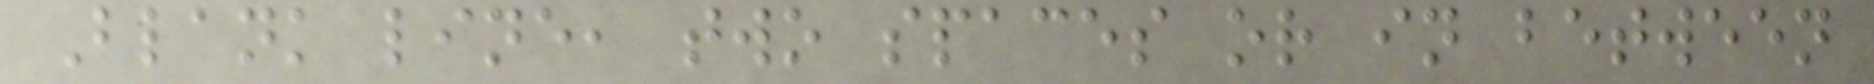Blank line, two spaces or in between
